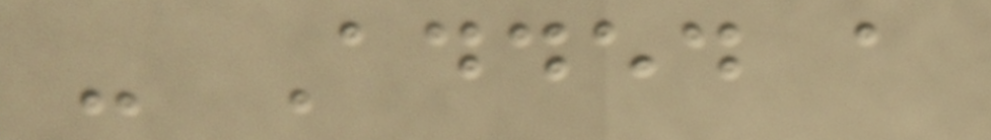- Added a
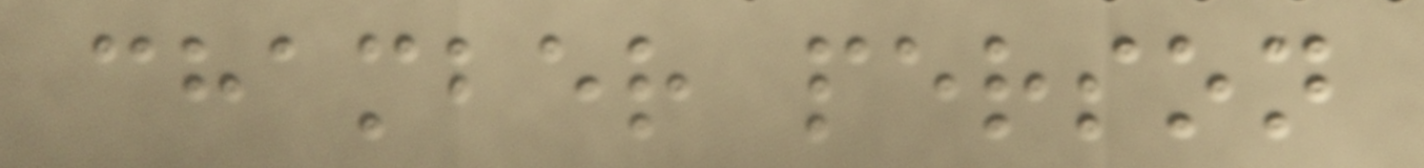chamber person
